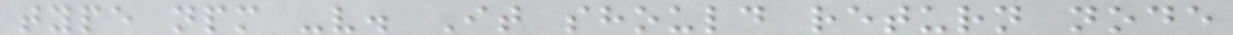type npm -v. It should return node
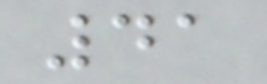41
